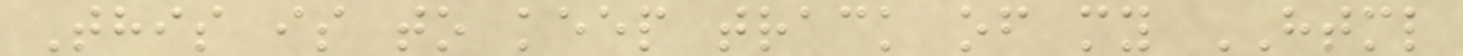This is to keep track of my HTML
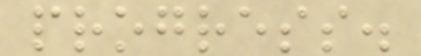progress.
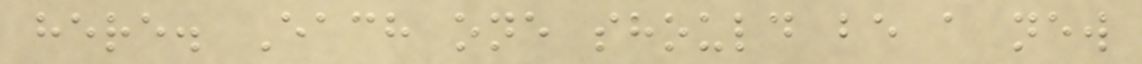here. Each one should be a new
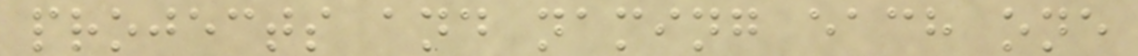projects and naming each one
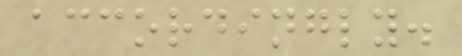accordingly.
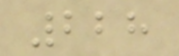228
